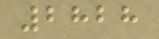2828
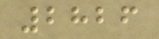2826
